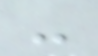-
